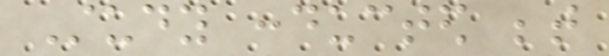Study conducted between
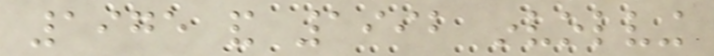1975 and 1992 involving
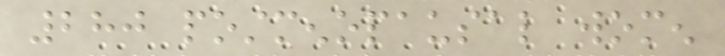280 postmenopausal women
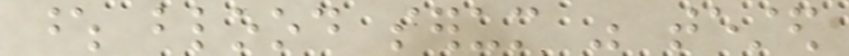whose blood serum was tested
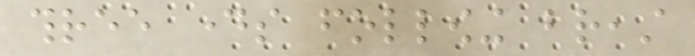three days following breast
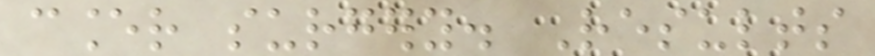cancer surgery. Results
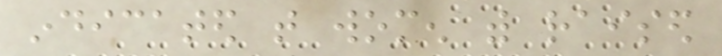indicated that women with raised
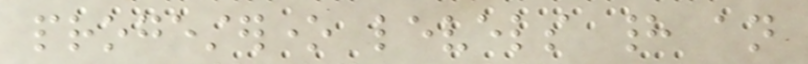progesterone levels had an
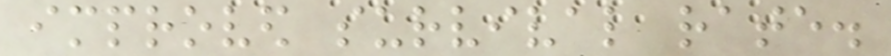improved survival rate.
